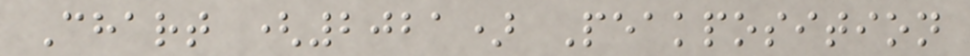Chart (2021) Peakposition
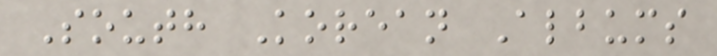South Korean Albums
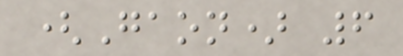(Gaon) 6
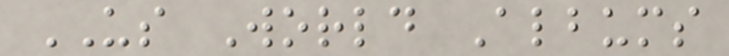US World Albums
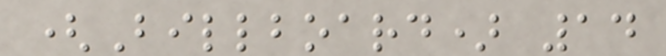(Billboard) 14
